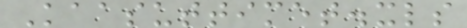Kaasuttimet.xls
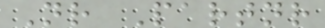Nr Partnr
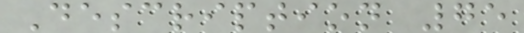Description 75
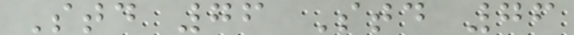Std 76 Std 76
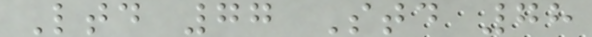Ltd 77 Std 78
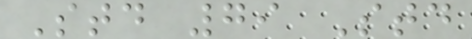Std 79 Std
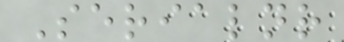Serialnr
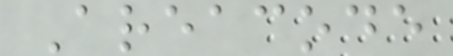Areacode
